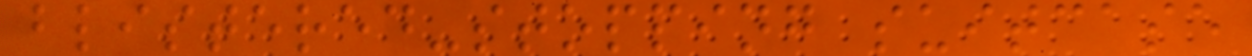blistered-stopping suitcase
